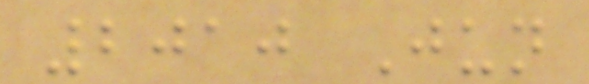2010 Jun
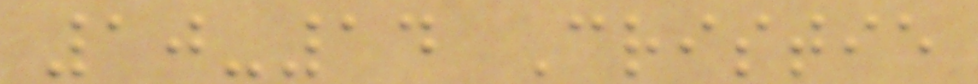10-14 Cristie
